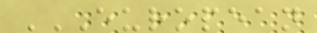EUROPEAN
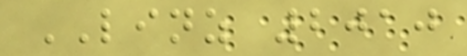LINZ 2010
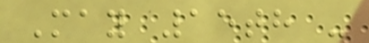May 15th -
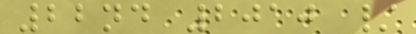22nd 2010 /
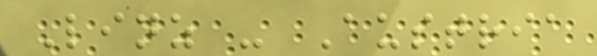Linz - Austria
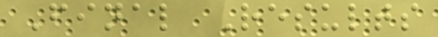Final Results
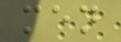men
